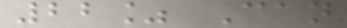22% Can
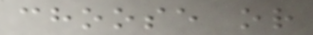choose or
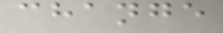change
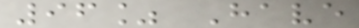96% Have
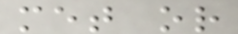met or
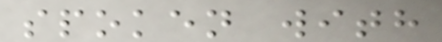spoken with
